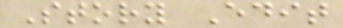Story Edit
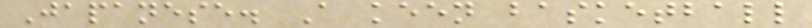Japanese. A keen basketball
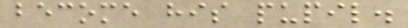become his pupil.
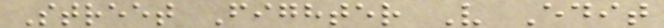Street Fighter V Edit
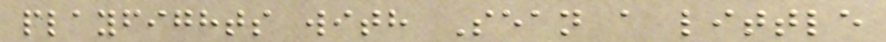playfights with Sean a little
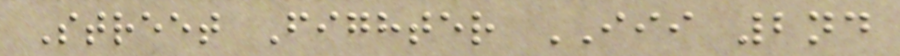Street Fighter III 2nd
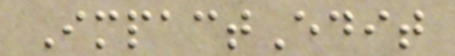ImpactEdit
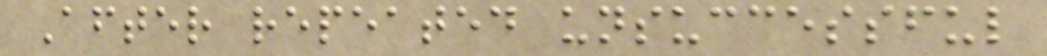After repeated unsuccessful
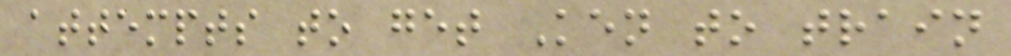attempts to get Ken to train
